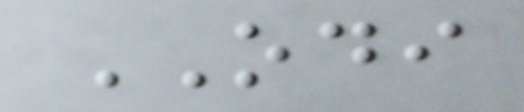ODI
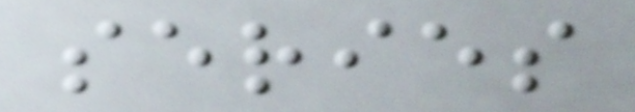series
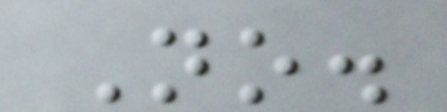No.
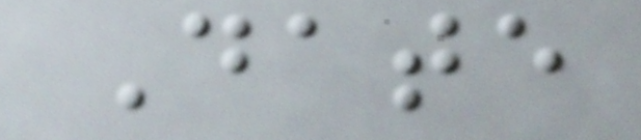Date
